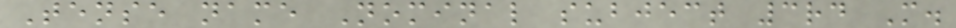Tense name Nominal subject 3rd M.
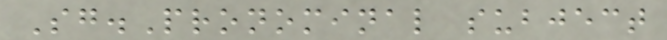Sg.Pronominal subject
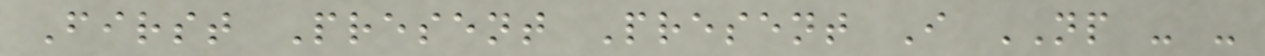First Present Present I NP - -
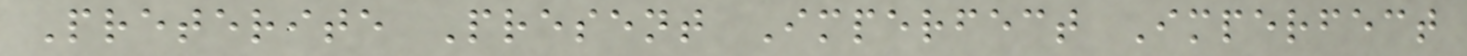Preterite Present Imperfect Imperfect
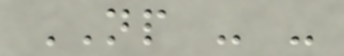NP - -
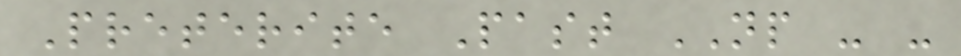Preterite Past NP - -
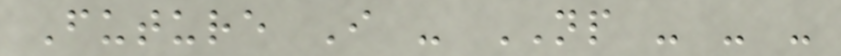Future I - NP - - -
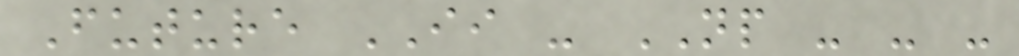Future II - NP - - -
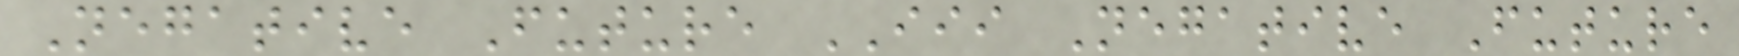Negative Future III Negative Future
